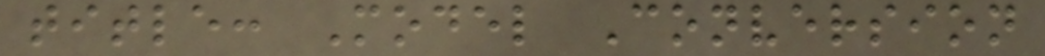title: Model Conversion
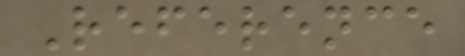Reference
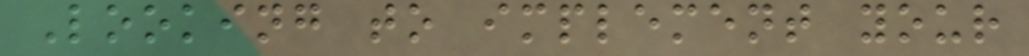Looking to implement your
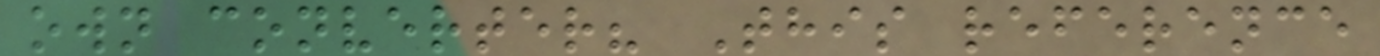own converter? This reference
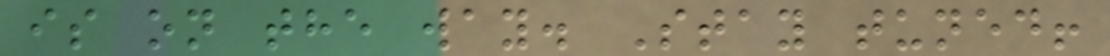is on the way. Stay tuned!
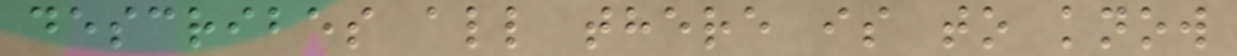describes all there is to know
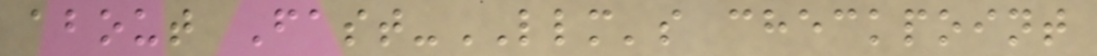about Fast-LLM's checkpoint
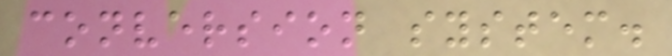conversion system.
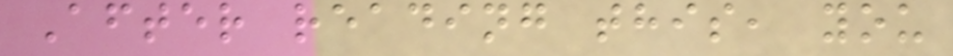After reading this, you
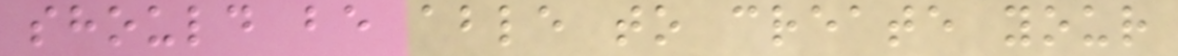should be able to create your
